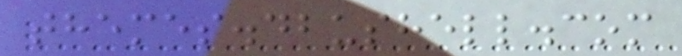themes.dbushell.com
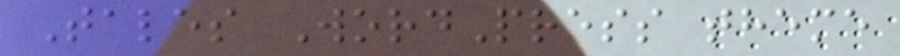Tales WordPress theme
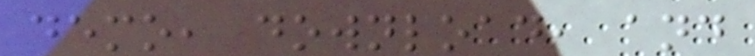demo, download, and
